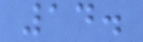14.
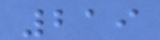219
